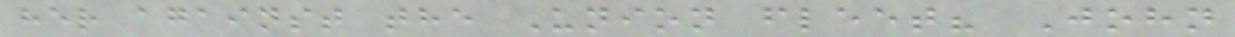her against the Union fleet? John
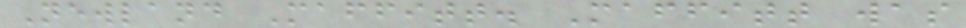Newland Maffitt. Maffitt was
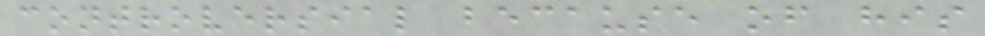controversial because of his
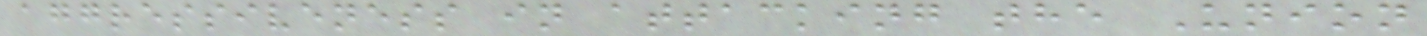aggressiveness in attacking the Union
